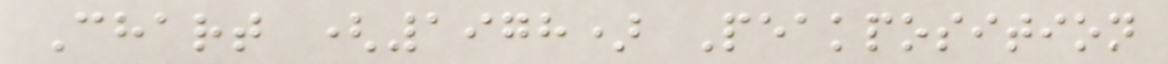Chart (1978) Peakposition
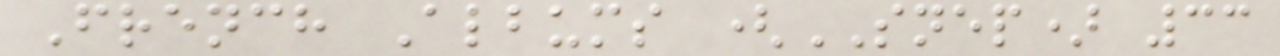French Albums (SNEP) 33
